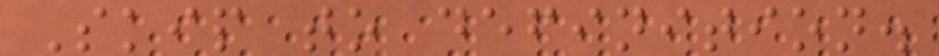Skip to definition.
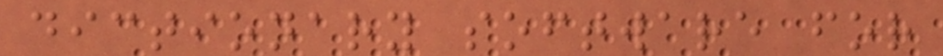dictionary software for
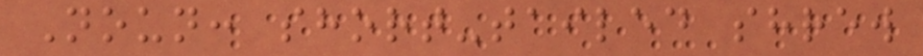Noun: short-tailed shrew
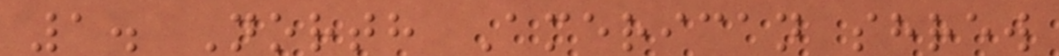1. North American shrew
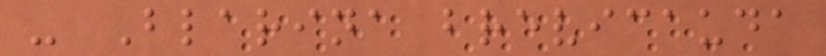- Blarina brevicauda
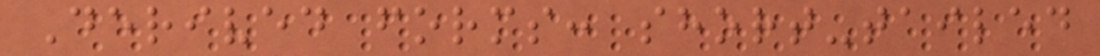Derived forms: short-tailed
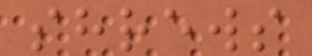shrews
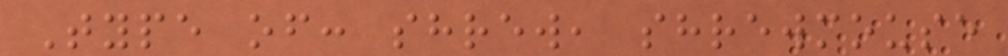Type of: shrew, shrewmouse
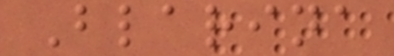Blarina
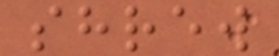shrew
